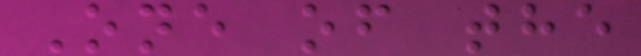One of the
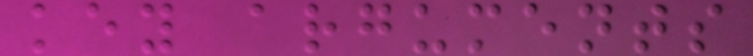key arguments
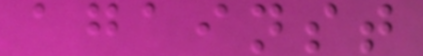against
